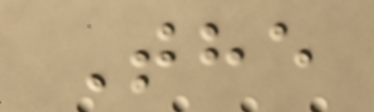The
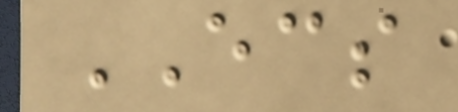ECS
